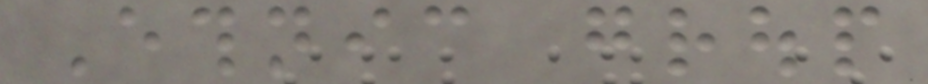Ethnic group
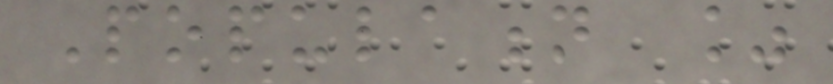Population %
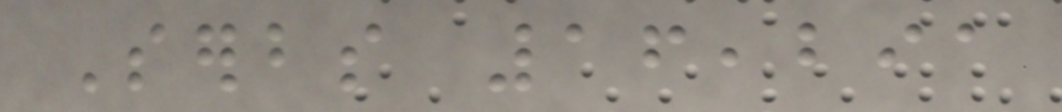Serbs 16,291
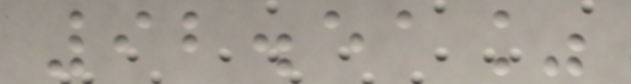92.51%
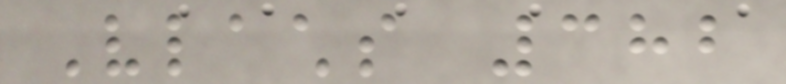Vlachs 382
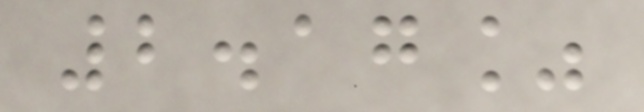2.17%
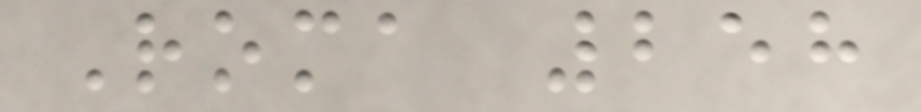Roma 258
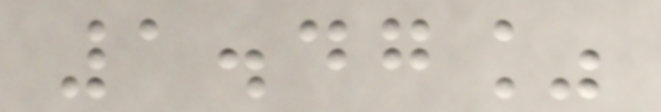1.47%
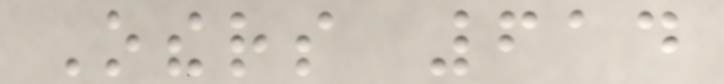Others 614
